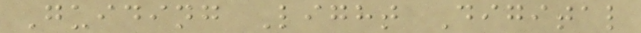Guiding Light Digital
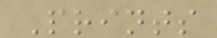Prints
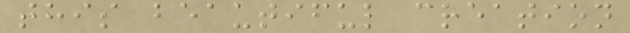this beautiful creation
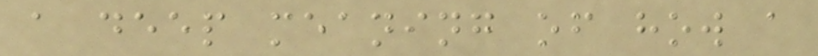a deep meaning of how a
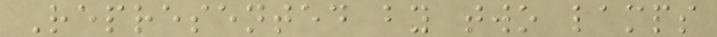Represented by two lamps
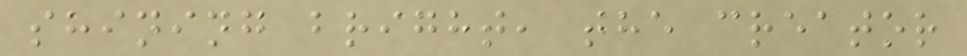shining bright, the creator
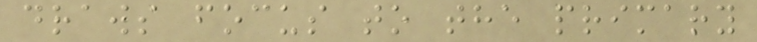draws focus to the primary
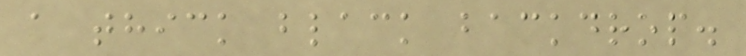a thick black backdrop.
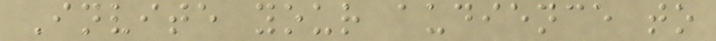Invite your audience to
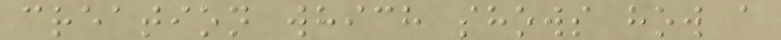creation which shows how a
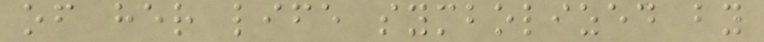of her life symbolized by
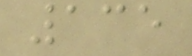135
